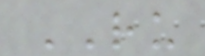RU
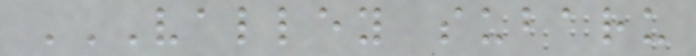VALLEY SUBARU
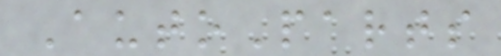AutoParts
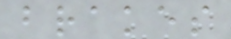brakes
